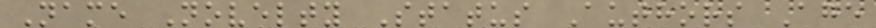Name Novelty Status Authors Age
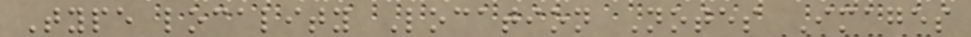Type locality Location Notes Images
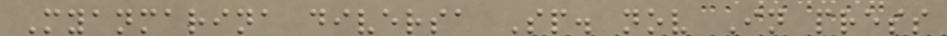Myanmarina diversa Sp. nov In press
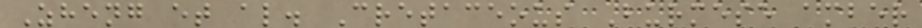Zheng et al. Cretaceous Burmese amber
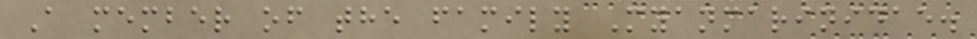A member of the family Myanmarinidae.
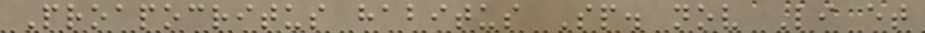Proapocritus habitus Sp. nov Li et
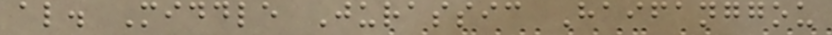al. Middle Jurassic Haifanggou
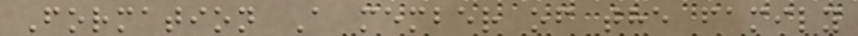Formation A member of the family
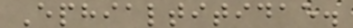Ephialtitidae.
